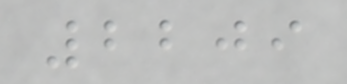2209
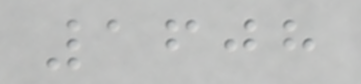1608
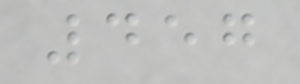457
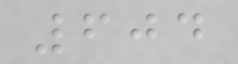604
